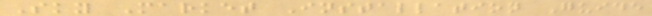Sky Market Installation Guide
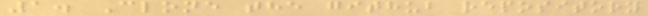1. Clone the github repository
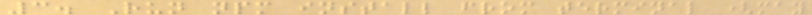3. Run npm install from terminal (may
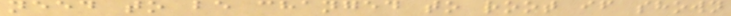need to be changed to root if shown
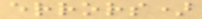errors)
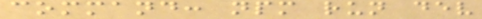command: npm run dev
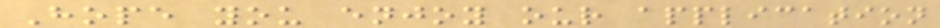Hope you enjoy our application
